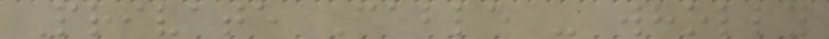Private Cable - wholly
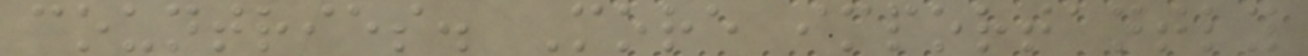countries. More importantly
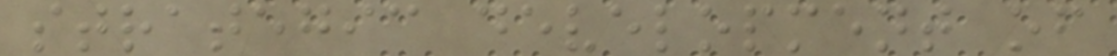strategic development of
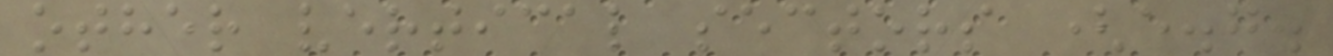other vertical sectors (e.g.
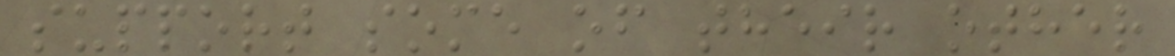support some of their other
